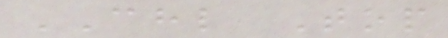CHL Top
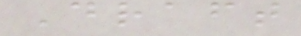Draft
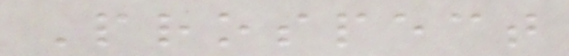Prospect
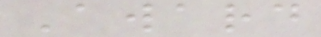Award
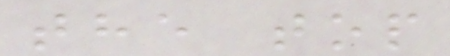the top
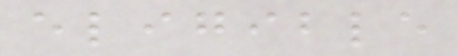eligible
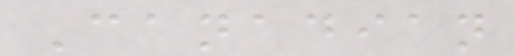Canadian
